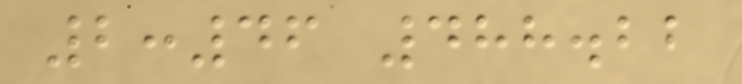2:46 488.22
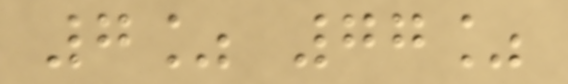7% 77%
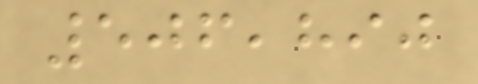506,890
